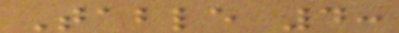Table 4:
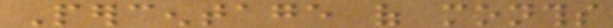Percentage of months
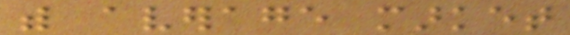with average market
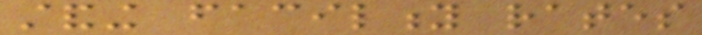standing facility rates
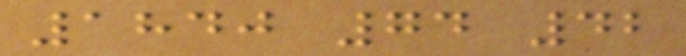1840 74 42
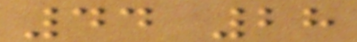44 28
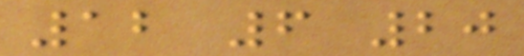12 6 20
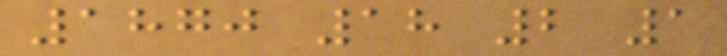1870 18 2 1
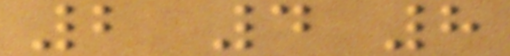2 4 8
